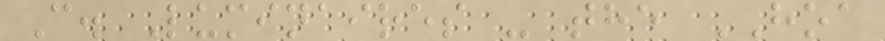C. Luminaires - the HOA
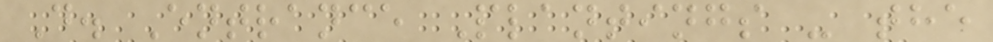D. Entrance Plantings - the
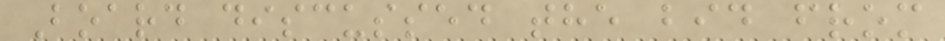Board discussed the bid from
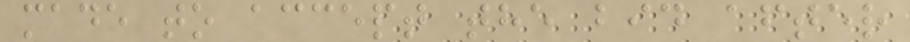made to accept the bid after
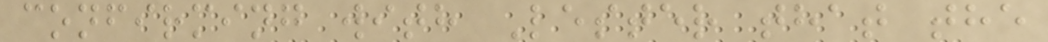confirming with Lester that the
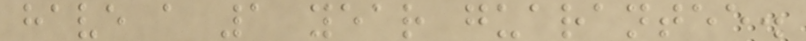have a 1 year guarantee.
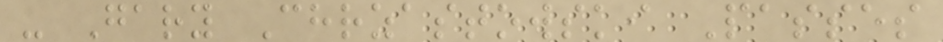- Gary Chrzastowski Passes
